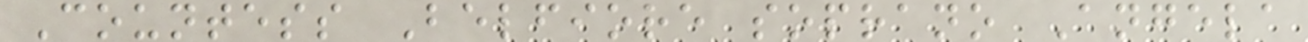Countess Belfiore soprano Angela
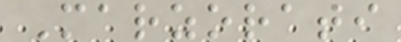Marzorati
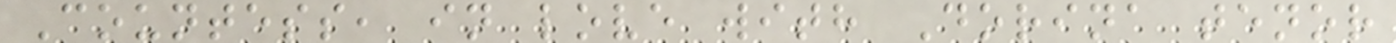Countess, in love with Dorina tenor
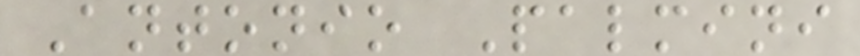Antonio Palmini
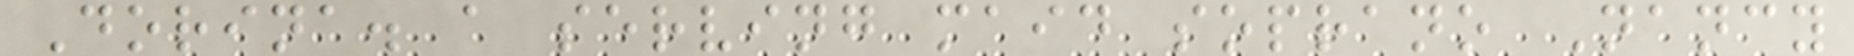Dorina. a serving maid soprano Nancy
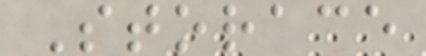Storace
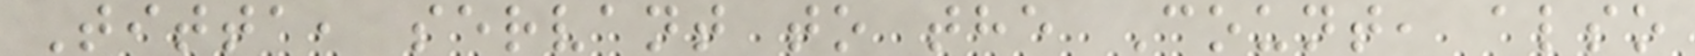Titta, servant to the Count, also
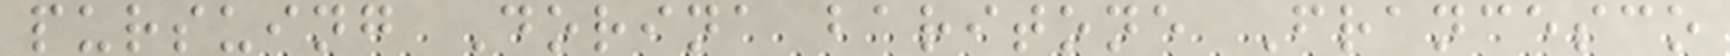pursuing Dorina baritone Francesco
